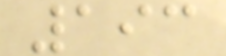193
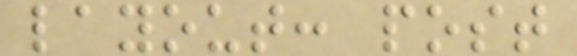layout: post
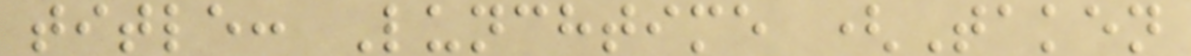title: Lunchtime (Taken
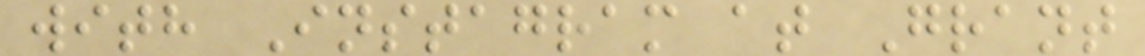with Instagram at Grant
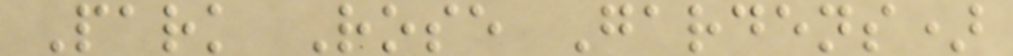Park Rose Gardens)
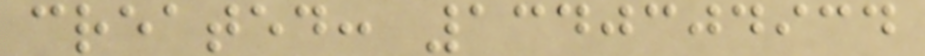created: 1340304934
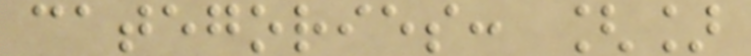categories: []
